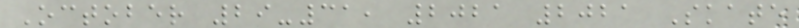October 29-31, 2021 2021 Skate
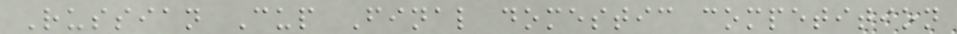Russian Cup Final domestic competition
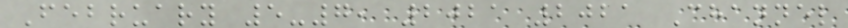February 5-7, 2021 2021 Channel
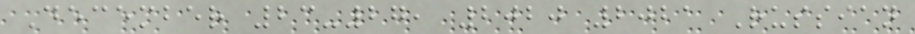December 23-27, 2020 2021 Russian
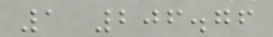1 206.76
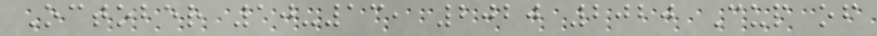October 10-13, 2020 2020 Cup of
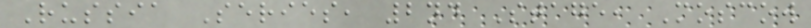Russia Series, 2nd Stage, Moscow
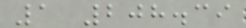1 208.39
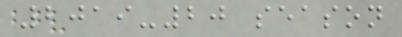2019-20 season
